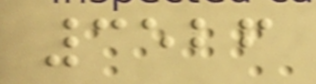3526
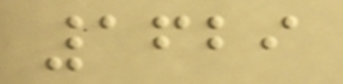1629
